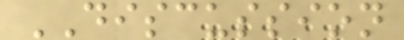DISCUSSION
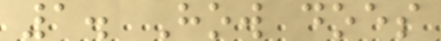1. How does
